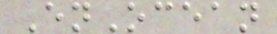EnOcean
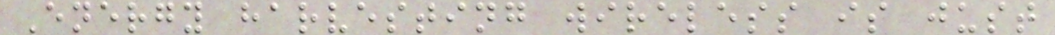Energy harvesting wireless is just
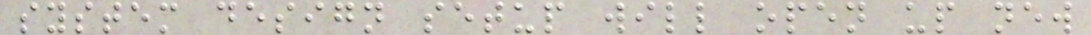system design setup will open up new
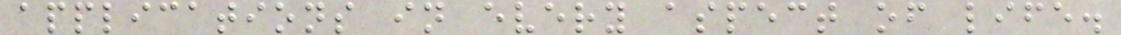applications in every aspect of life.
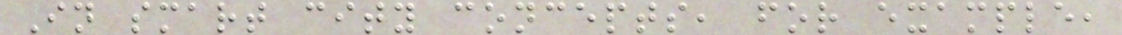In smart city concepts, for example,
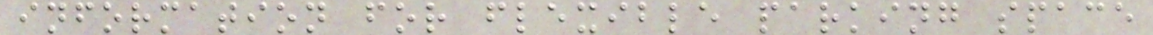information for flexible parking space
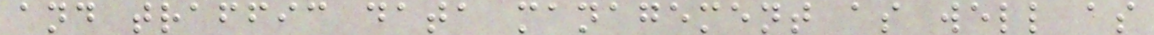and traffic data management as well as
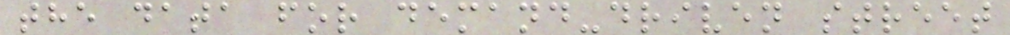the data for demand-driven street
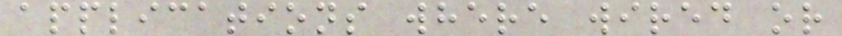applications where wired or
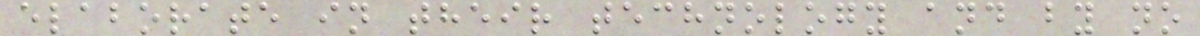elaborate in their technology and by no
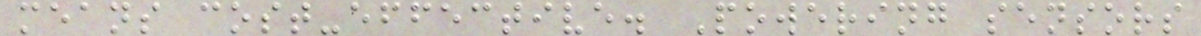means cost-effective. Powering sensors
